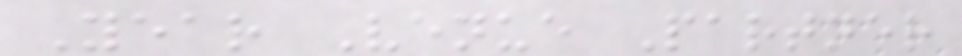Year Venue Partner
